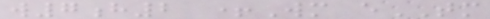w7h2 +Wm eTM
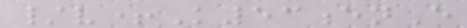/v+K53enE
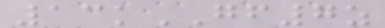13kGF7z
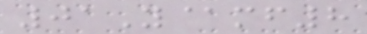01Y@mf8
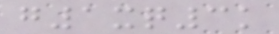g1xq3k
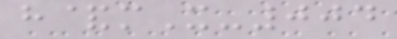h&mX-004
